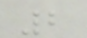2
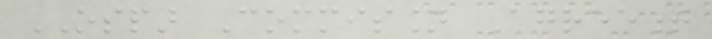OSPAR Commission Agreement
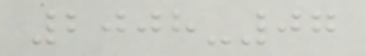2008-07
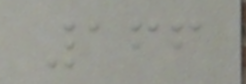166
